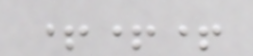+++
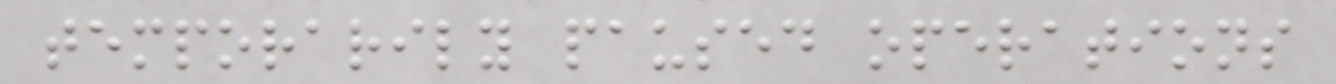temporarily paused operations
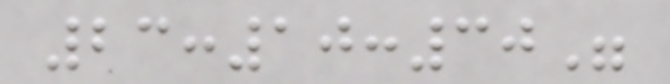23:10:30"
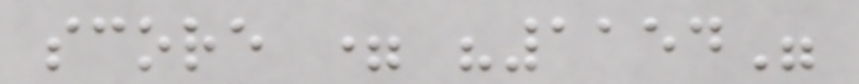score = "1154"
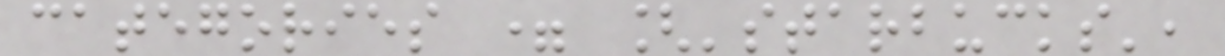categories = ['starbucks',
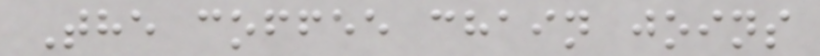The coffee chain joins
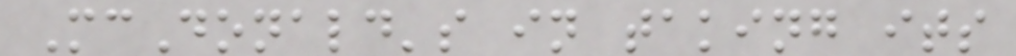McDonald's in taking its
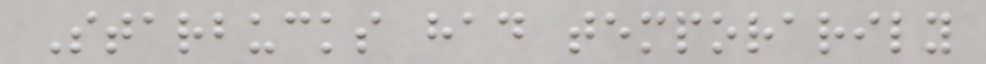Starbucks had temporarily
